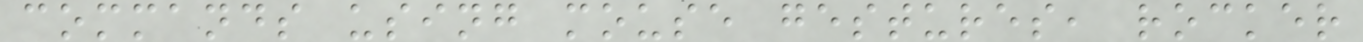commands using mouse gestures, rocker
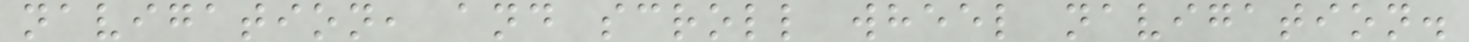navigation, and scroll wheel navigation.
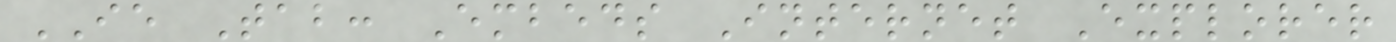IE Tab: Embeds Internet Explorer
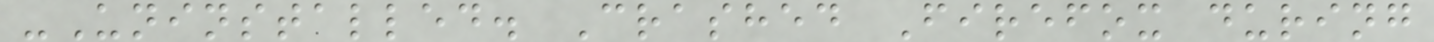-Uninstalled. Crashed Firefox during
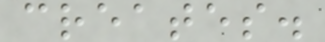creates.
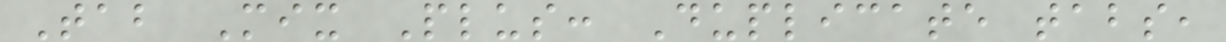Tab Mix Plus: Duplicate tabs,
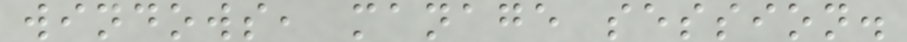windows, manage session.
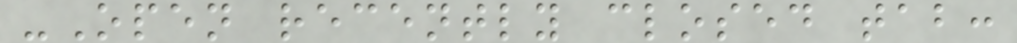-Open recently closed tab:
